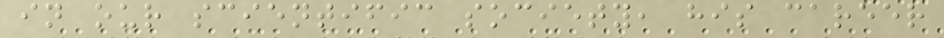in our scientific society, his career
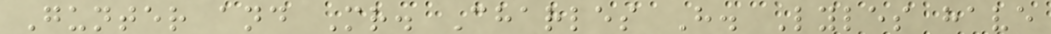Gunter and Mr. Charles H. Lyles have
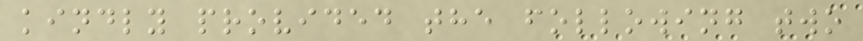kindly provided the following two
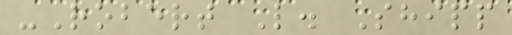-Robert L. Shipp
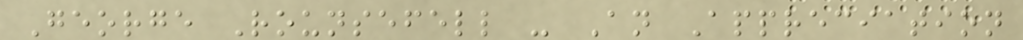George Rounsefell - An Appreciation
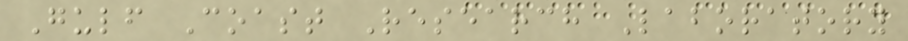Gulf Coast Research Laboratory
